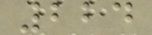224
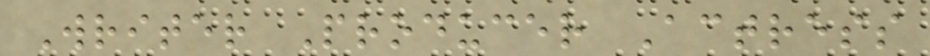Writer Producer Actress
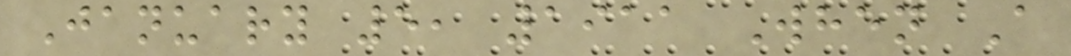January 5, 1911 When A
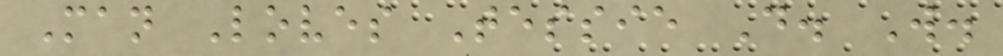Man Loves Tessie D. W.
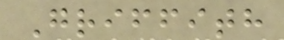Griffith
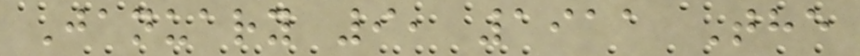January 9, 1911 The
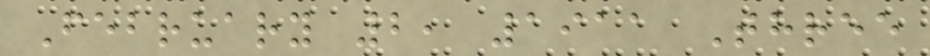February 2, 1911 Three
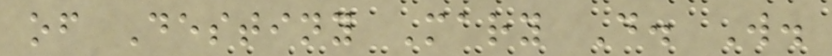of Destiny Mary D. W.
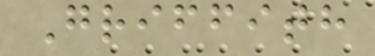Griffith
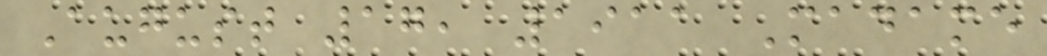August 17, 1911 Madame
